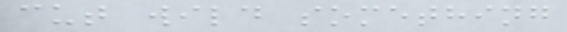cut wild something
